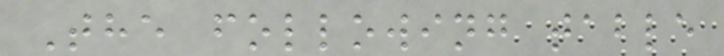The following table
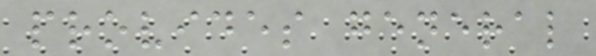provides general
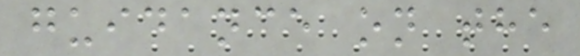guidance on the
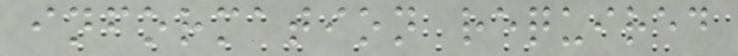information required
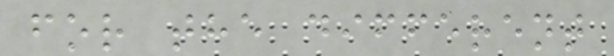for the different
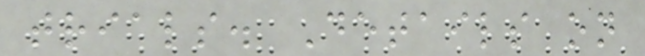trials. Details on
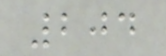204
